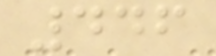446
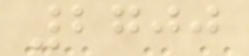2700
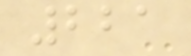221
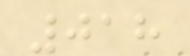018
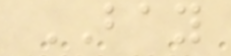BAY
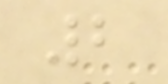2
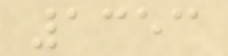1353
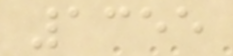1355
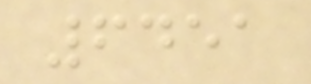6451
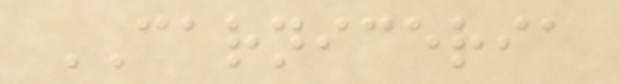CARNICERIA
